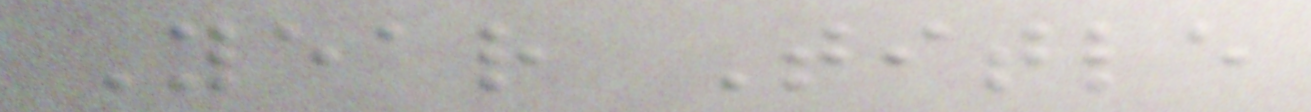Year Title
